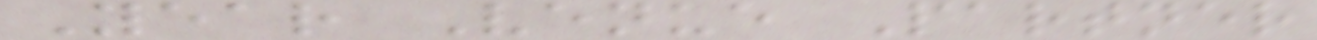Year Venue Partner
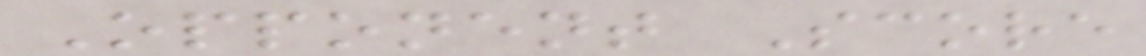Opponent Score
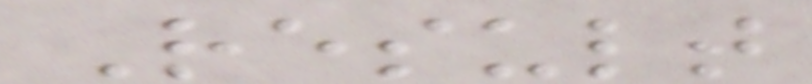Result
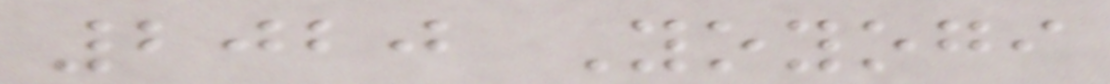2020 Yoyogi
